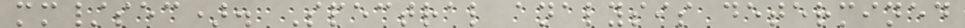mm/sec). Spectral analysis determined
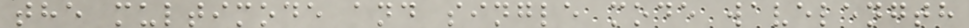the multimode and single mode wavelength
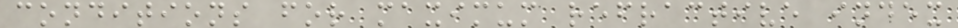conditions for maximum refractive index
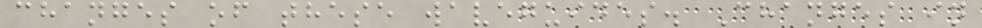changes of these waveguides. Changes in
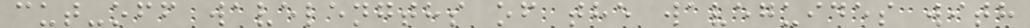cut-off wavelengths of the waveguides with
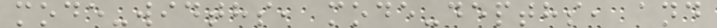mode-widths, mode-depths, and
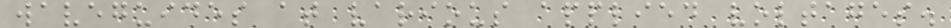waveguides at various applied voltages.
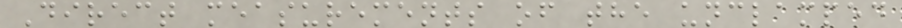Direct measurements of the unclamped
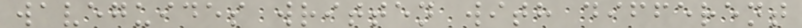waveguides written with different
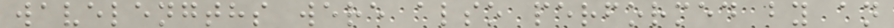wavelengths were also performed by an
